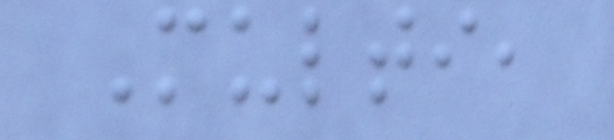Multi,
